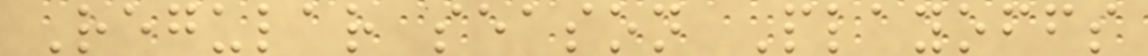Regular season Playoffs
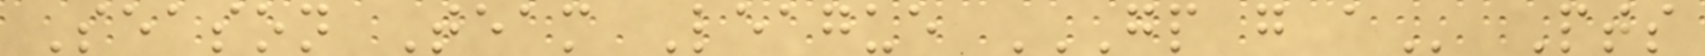Season Team League GP G A Pts
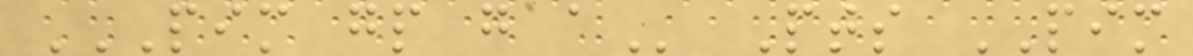PIM GP G A Pts PIM
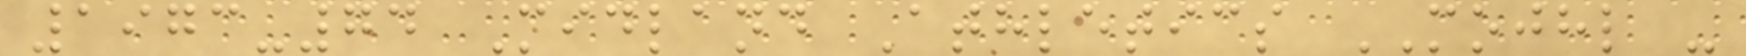1973-74 Midland Athletics MOJHL -
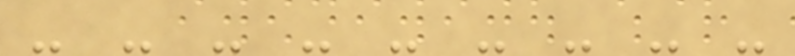- - - - - - - - -
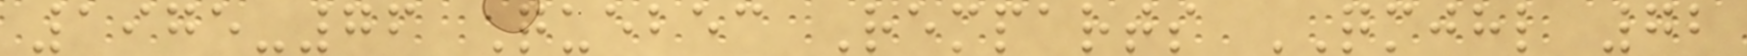1975-76 Quebec Remparts QMJHL 72
